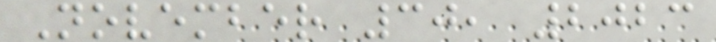November 30, 2023
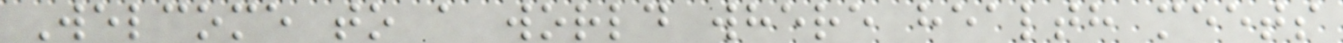Welcome to a world where health meets
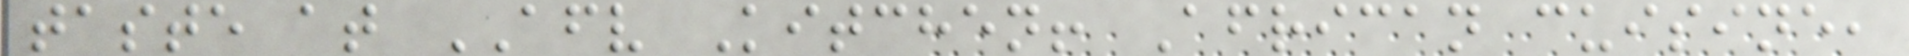taste at AFV Kitchen! African cuisine,
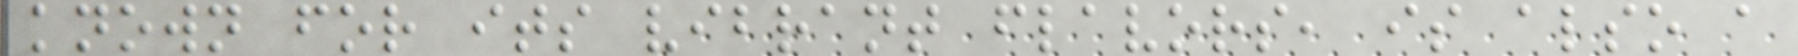known for its vibrant flavors, is also a
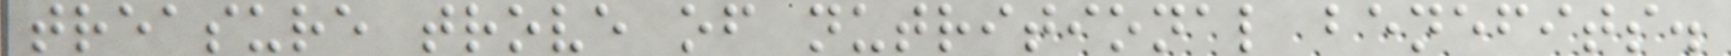treasure trove of nutritional benefits.
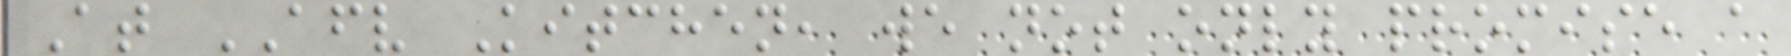At AFV Kitchen, we not only promise a
